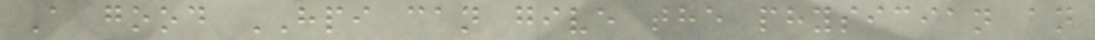A good HPI can give the physician an
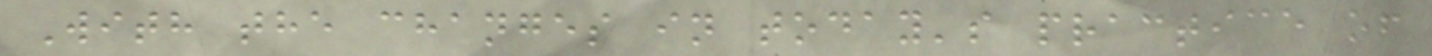With the changes in today's practice of
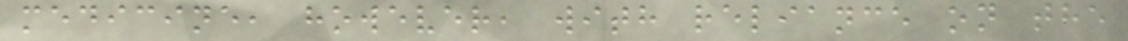medicine, however, with reliance on the
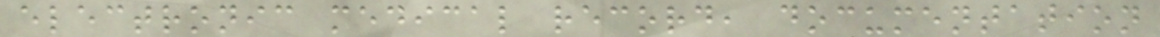electronic medical record, documentation
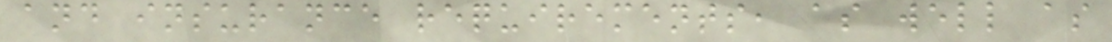and insurance requirements, as well as
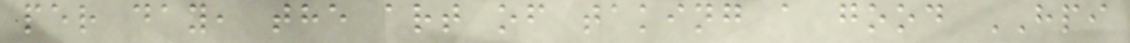per day, the art of taking a good HPI
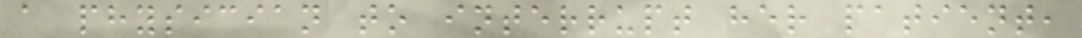a physician to interrupt her patient,
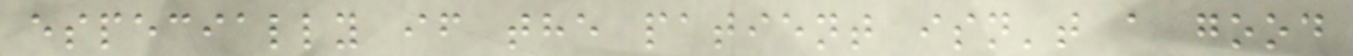especially if the patient isn't a good
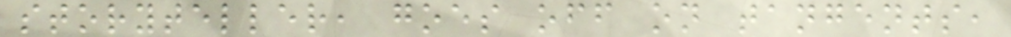storyteller, goes off on tangents,
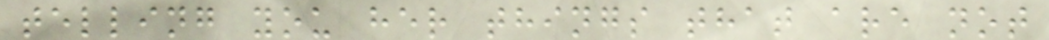telling you her things that are not
